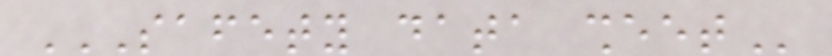SAFETY DATA SHEET
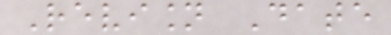Revision Date
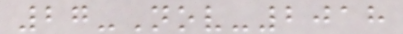27-Nov-2018
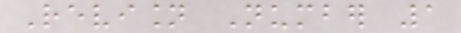Revision Number 1
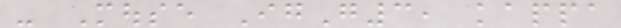- Mouse IgG3, kappa
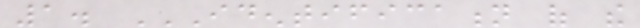1. IDENTIFICATION OF THE
